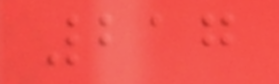217
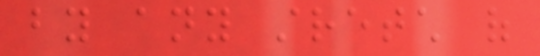by any stretch of
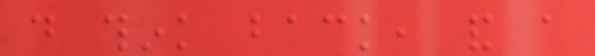do think back, and a
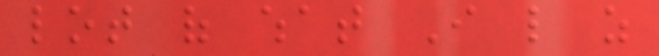lot of what I like as
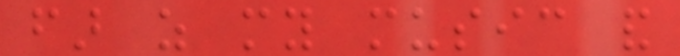far as my music and
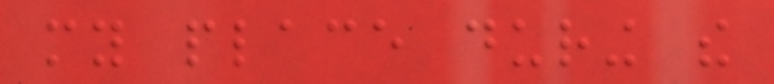my place during the
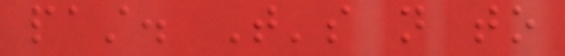past. That's not to
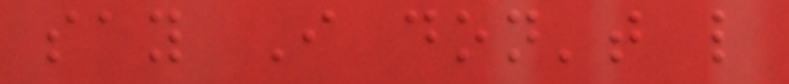say I don't like
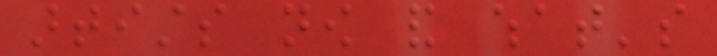artists now and what's
